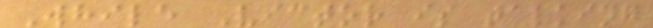While Victor is talking
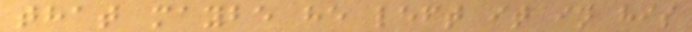that maybe he left it in his
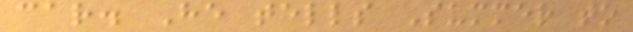car. He tells Summer to
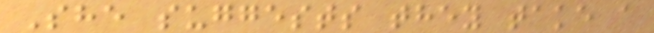She suggests they take a
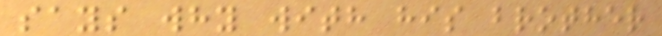says why with his brother
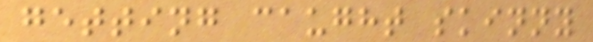getting caught skinny
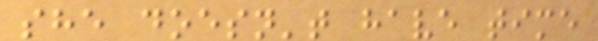she doesn't have time
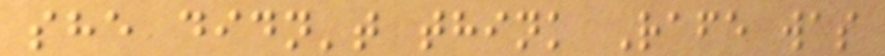she didn't think Rafe was
